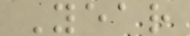Year
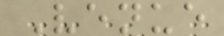Venue
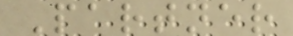Partner
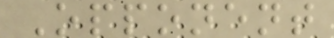Opponent
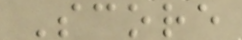Score
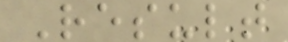Result
